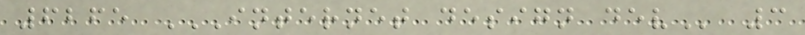6265 INTERNET DESIGN DEV 3
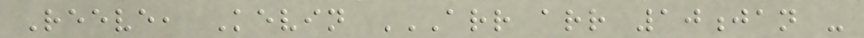Reeve, Kevin ARR ARR 10JAN -
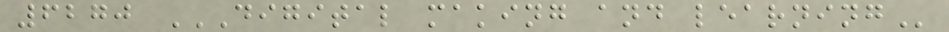6270 DIGITAL MAKING AND LEARNING
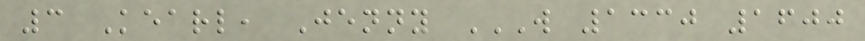3 Kearl, Jenny W 1330 1600
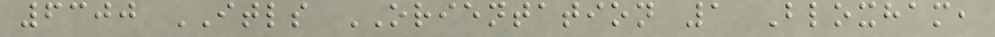6300 ITLS ORIENTATION 1 Bloxham,
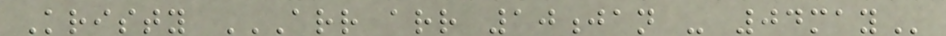Kristy ARR ARR 10JAN - 04MAY
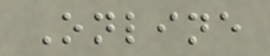Online
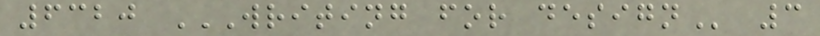6320 WRITING FOR DESIGN 3
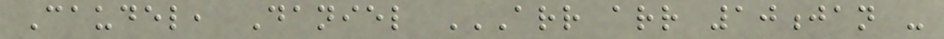Caudel, Daniel ARR ARR 10JAN -
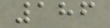186
